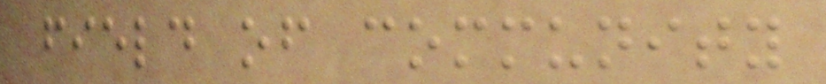field of community
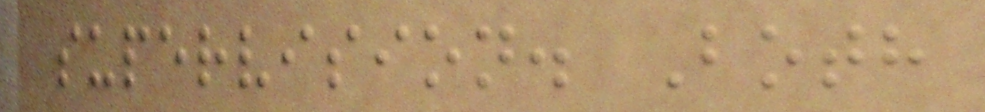supervision. Both
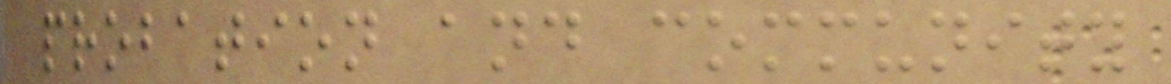probation and community
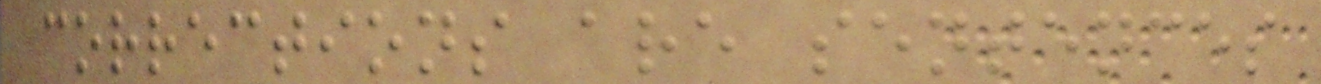corrections are sentences
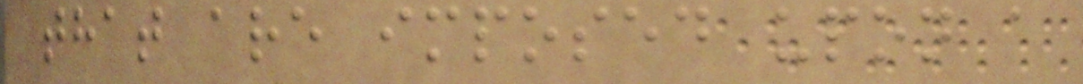that are imposed upon a
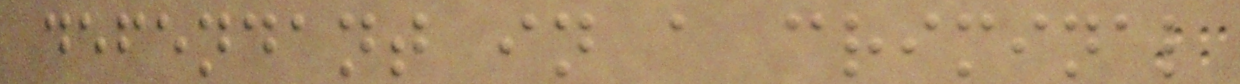defendant in a criminal
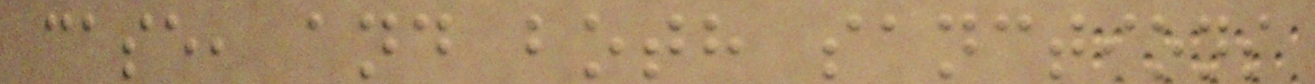case, and both sanctions
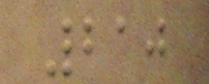210
